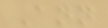Ann
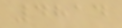4814
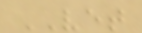VET
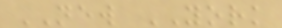NEW YORK
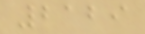2129
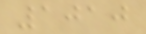1010
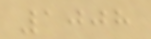1008
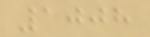1008
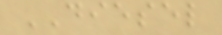DIESEL
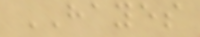HAYES
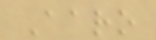Aaro
